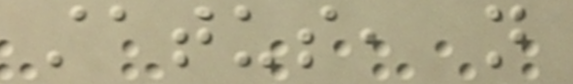status, not
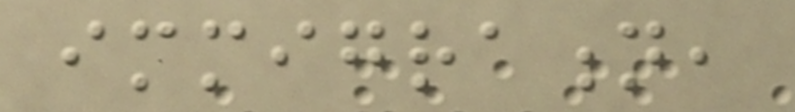immigration,
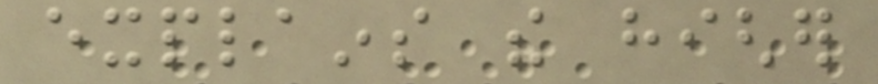explains the higher
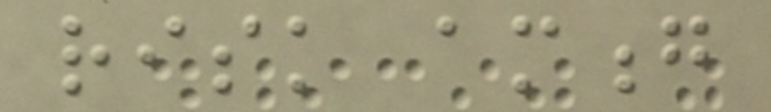risk among
